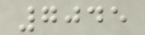7045
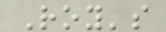Roy's
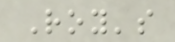Roy's
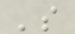's
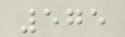575
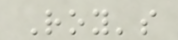Roy's
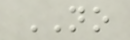NO
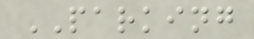PARKING
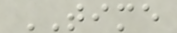TIME
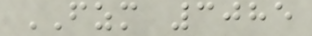FZM 3085
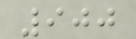900
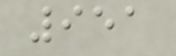951
